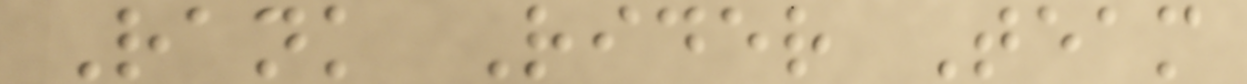Rank Rider Team
